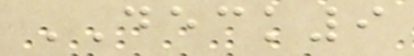DECK9
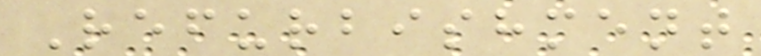Refurbishment
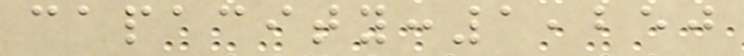capacity:1,250
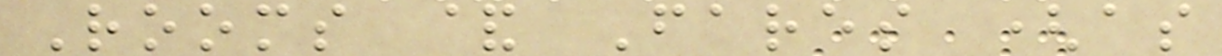Rooms & Fares (as
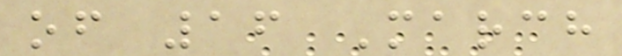of 16 March
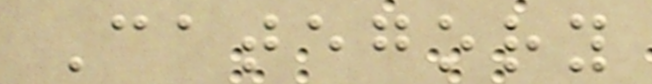Category
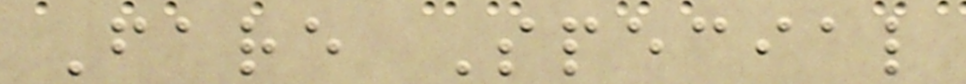Fare Special
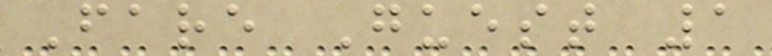Fare Guest 1
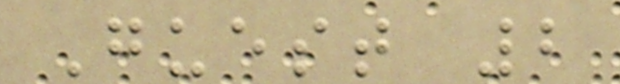Guest 2
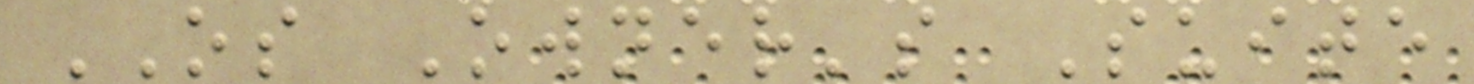OS Owner's Suite
